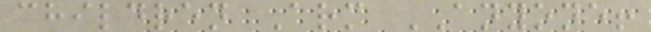children Arm ANYONE!
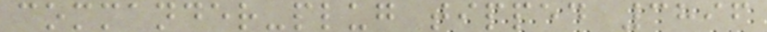commander-plug tipped 3896
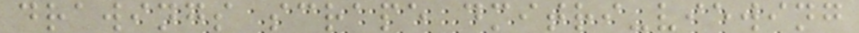drawings scrape dmitri-viewing
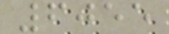6055
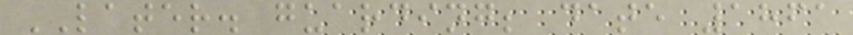LATER. guarding; date 1861
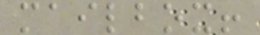mailbox!
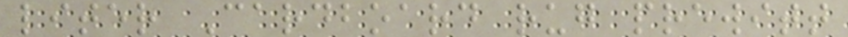liter Cardboard rug prewitt
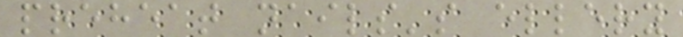preheat nails's ellery
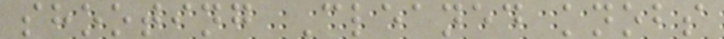shooting Cleaned knobs
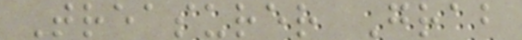Treasurer Grab
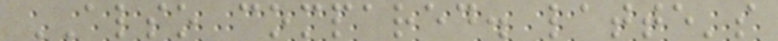ALSO compared. latte's
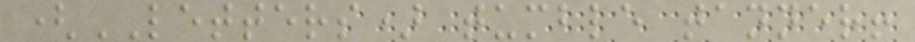(LETTERS) tumble tanner!
